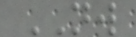NW
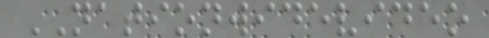NATIONWIDEVIDEO
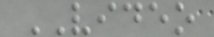VIDEO
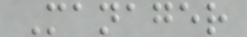Manager
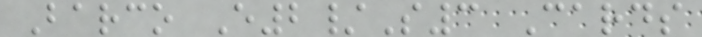Barco E2/S3 Cards
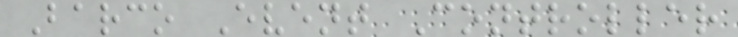Barco Event Controller
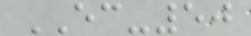EC-50
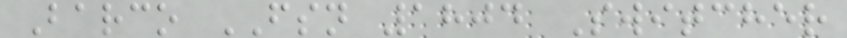Barco FSN 1804 Switcher
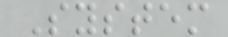System
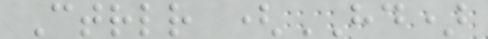Ctrlr (HD)
